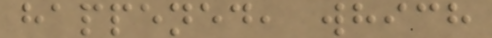happened, which
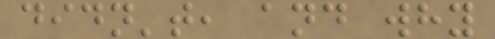didn't, and why
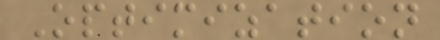Optimization
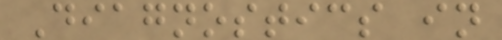Diagnostics in
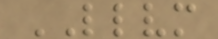LLVM
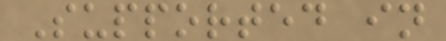Supported in
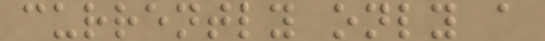currently only a
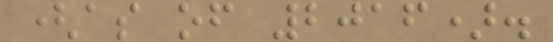(as of 2016).
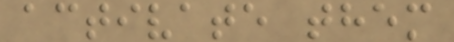activate them
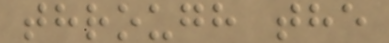through the
